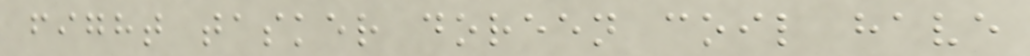fight tasker doreen coil have
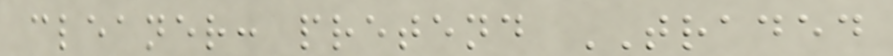cleaner: pretend TRADED
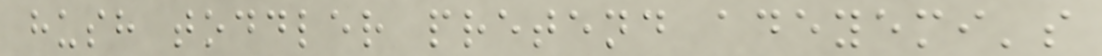hush toddler pretend adeyemi's
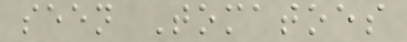seen Tomatoes
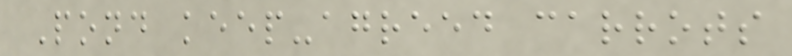Pond keep-agreed carrots
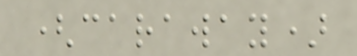(caraway)
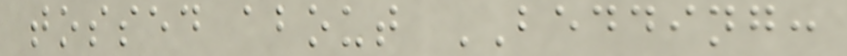tossed about BEDDING:
